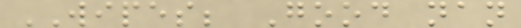WIPES; Good nan
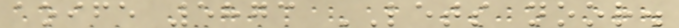aoife 5873 LETS noor.
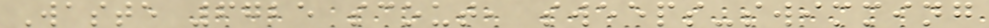Waste 6725 scout, sweeps-swimming
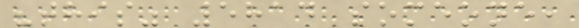"this" 5814 someone,
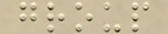group
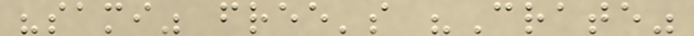"sami" free's "Crate"
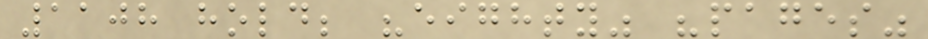1108 hold; "eighty" "pages"
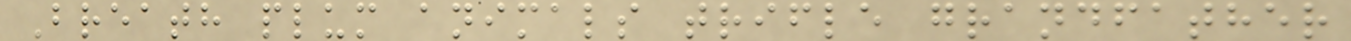Breath plum animals trifle grandfather
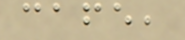cafe,
